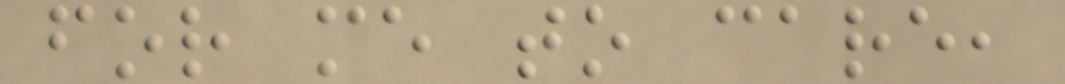for me to care,
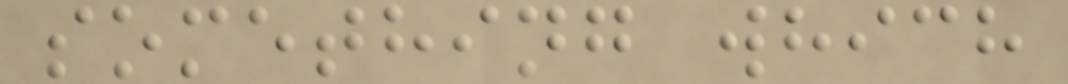something which
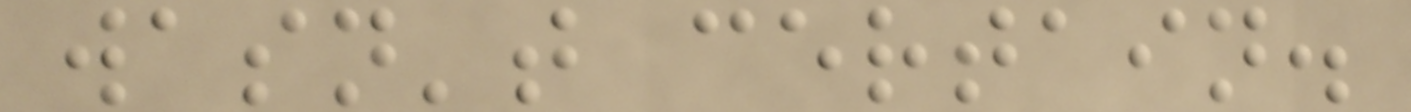wasn't certain.
